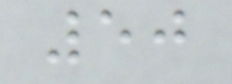50
